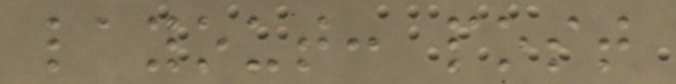layout: post
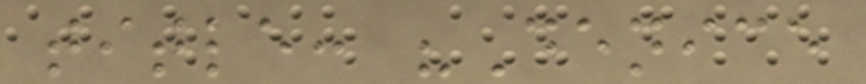title: "Denice
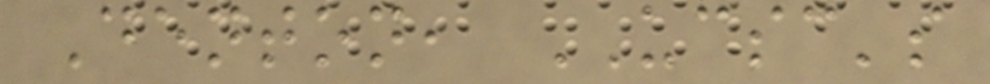Denton, UCSC's
